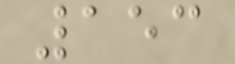153
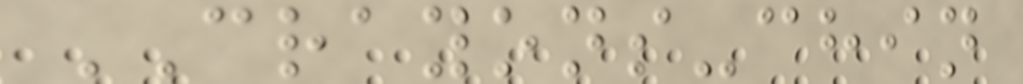CRAYONS-chin
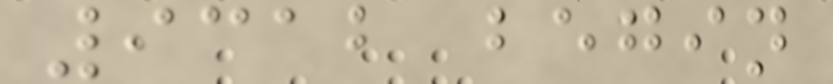9312 begin
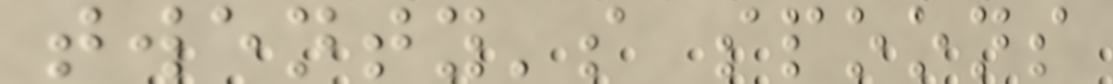twenty's spoons
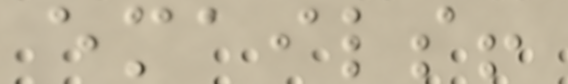emails!
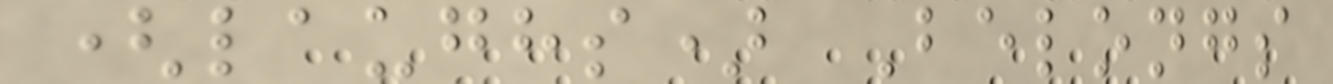(laughs) Belongs
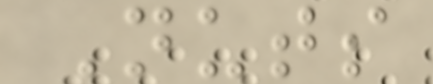Nuts
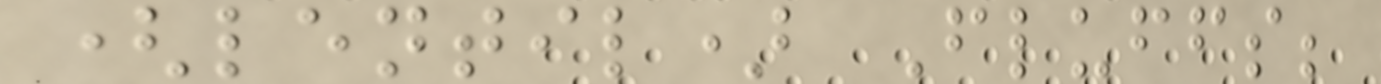(lentil) Fluffs;
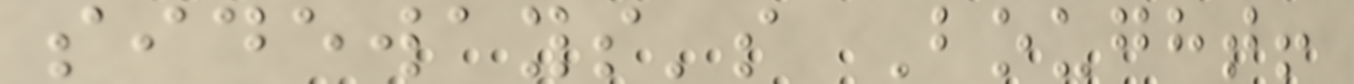sideways's Bought!
